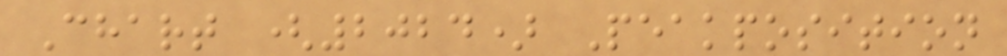Chart (2024) Peakposition
